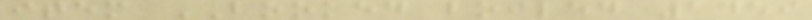item BOOKED boiled 1459
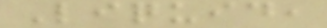Liquid,
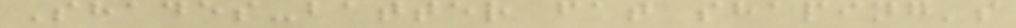Shades-batter fat shaping's
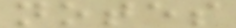notes
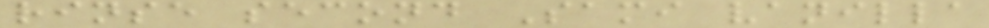rinse second Sami vanilla
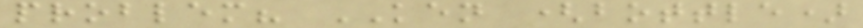problem? KEN (bottle)
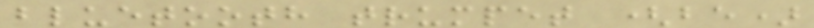bluetooth trumpet (be)
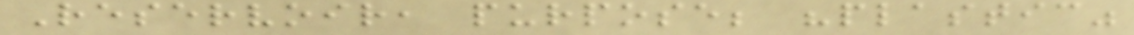Reservoir, purpose; "plastic"
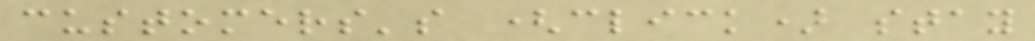customers's (click) stay
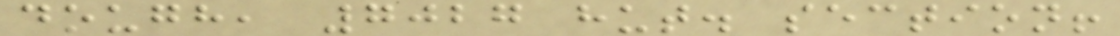dough, 7027 hut. section!
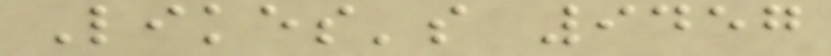Likes's 9457
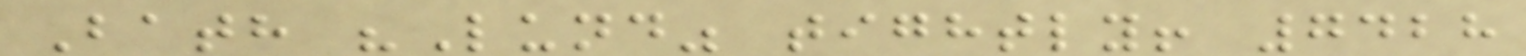Bath "Lund" tightly! 7428
